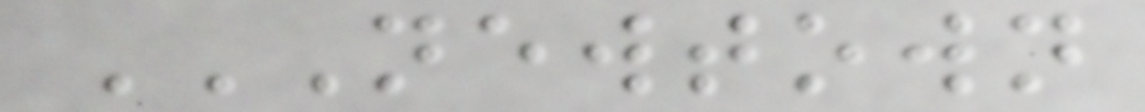NEWTOWN
